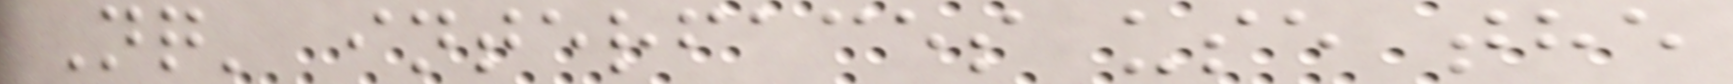Nq' interfaces use the
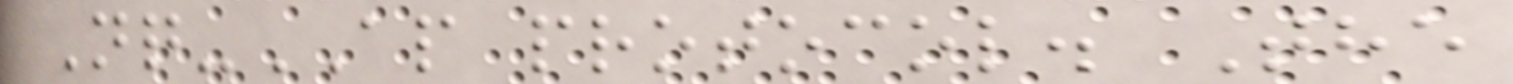Nq-AP protocol. The
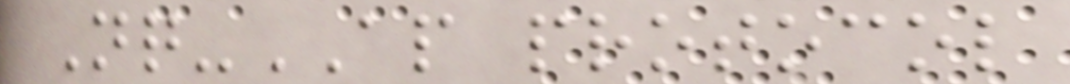Nq-AP protocol
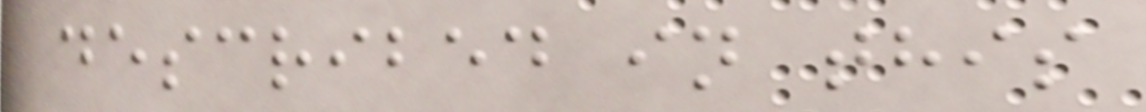described in this
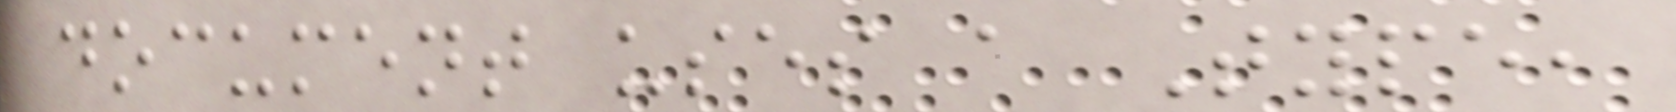document uses a Type,
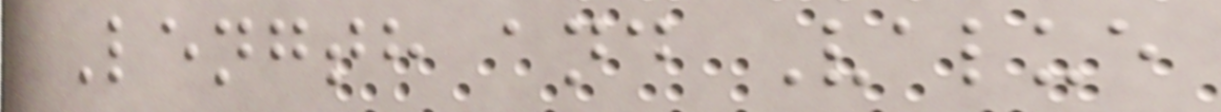Length and Value
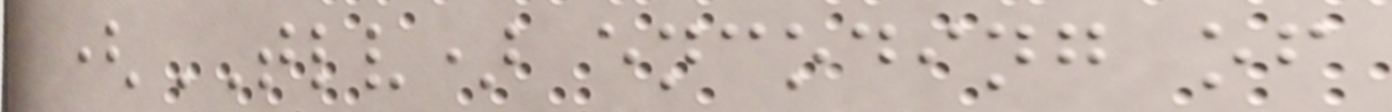(TLV) encoding of
